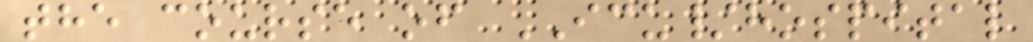the course of ICU/hospital
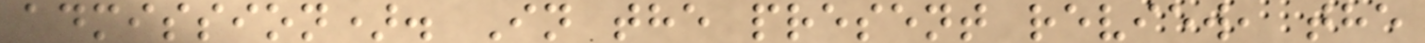admission). In the present review, the
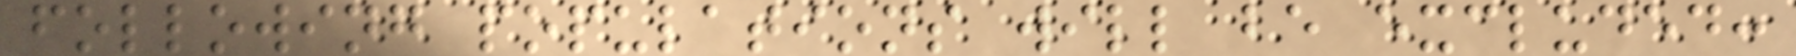following populations will be excluded:
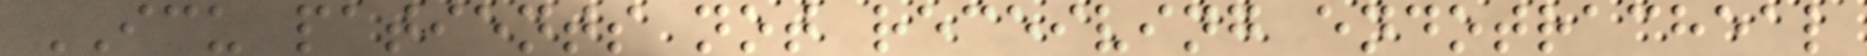ICU patients not receiving endotracheal
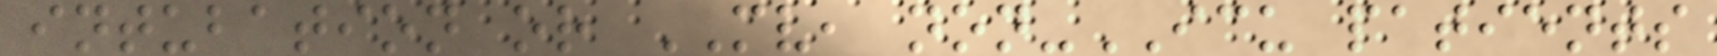intubation or MV, non-ICU patients
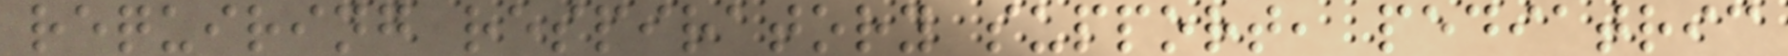requiring respiratory support, pediatric
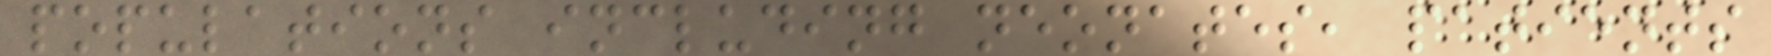populations including neonates, patients
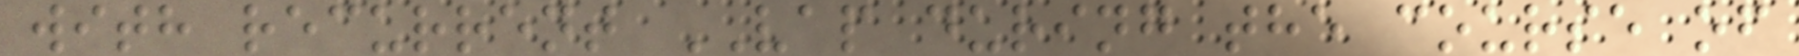with recurrent VAP during the course of
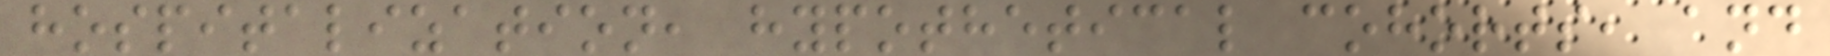hospitalization, hypothetical cohorts, and
